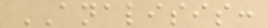ANALISIS:
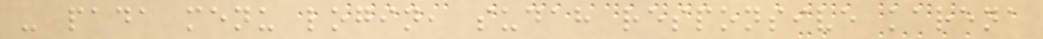- pada menu login, sudah responsive karena
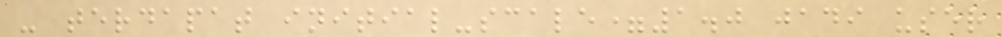- terdapat initial-scale=1.0 jadi user
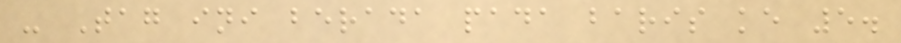- Tag ini berada pada baris ke 5.
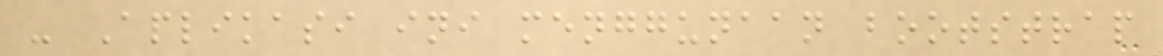- Aplikasi ini menggunaan bootstrap
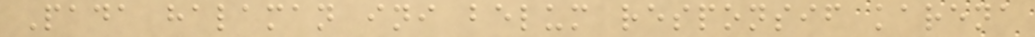Pada halaman ini belum responsif karena
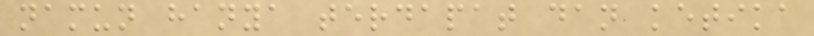namun hanya terdapat dan ketika
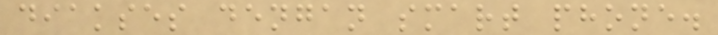diakses dengan smart phone.
